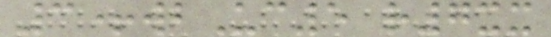3+wbUc5 r7xx
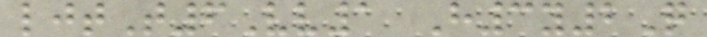ljtT6Vv1 H3y2Q
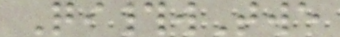Qi#wTwe
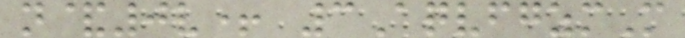n&0v+ 3AqvfgzmM
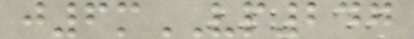j6mVP247
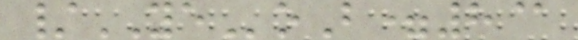/YEoB=8@
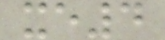xe4
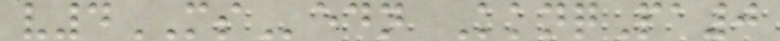v4MSedn KknqPa0
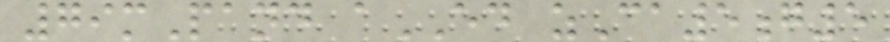79mPand aED zCa5g5
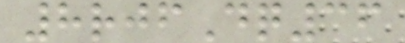8rjfDq36
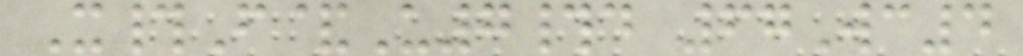X#F&U7#d 67Wc4
